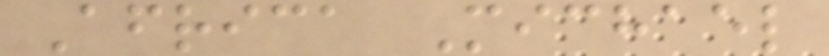Africa Michael
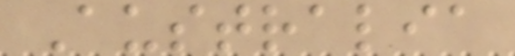Australia
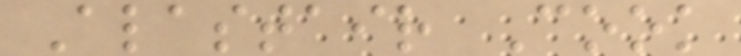Alastair Cook
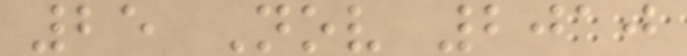25 Nov 2010
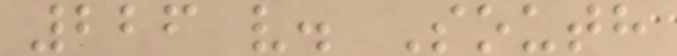226 v. South
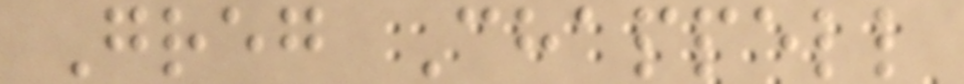Greg Chappell
